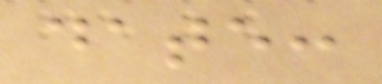date:
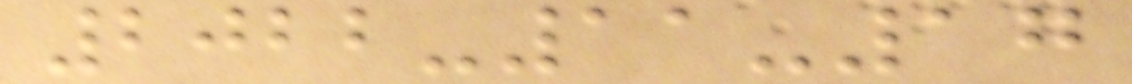2022-11-17
